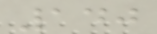140
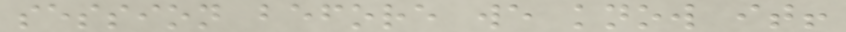session before we know it!
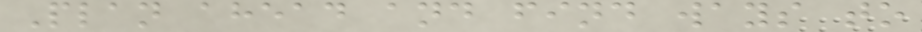Plan ahead and find ways to
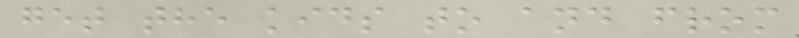get the kids to and from
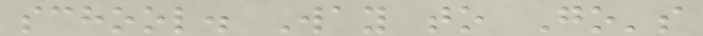school. Way to Go's
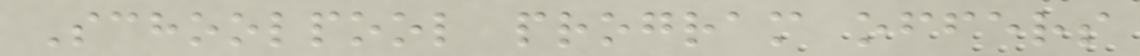Schoolpool program offers
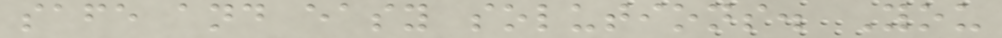safe and easy solutions. You
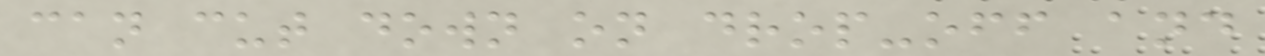can cut down on drop-off and
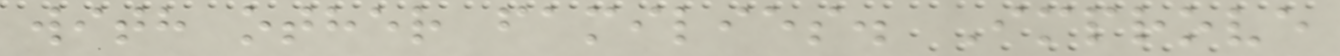with other families. Improve
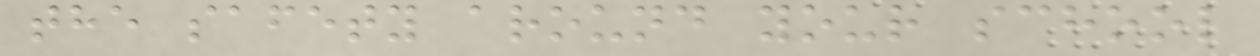the safety around your school
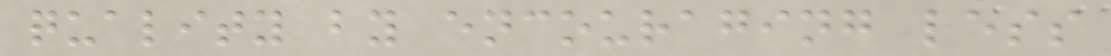quality by encouraging less
